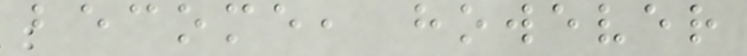become, however
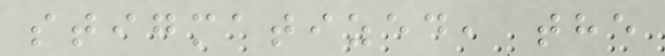stigmatized, the
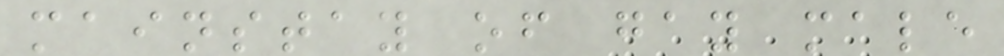mainstay of gay male
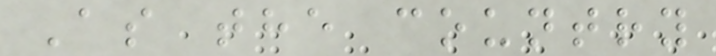As the country
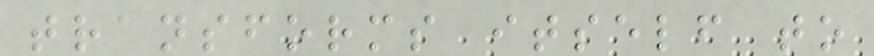transforms itself to
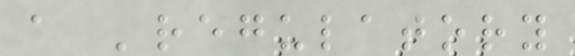a 'regulatory
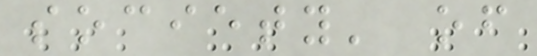society' of
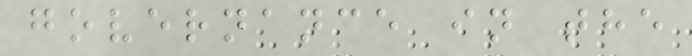governance in the
